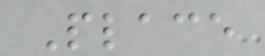Place
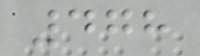478
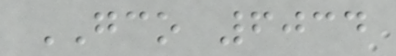GCO 6034
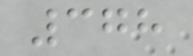378
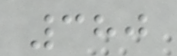380
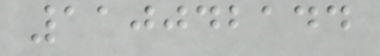110042144
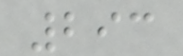293
